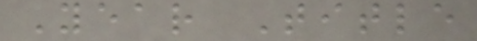Year Title
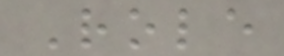Role
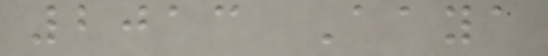2013 Aaya
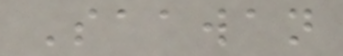Saawan
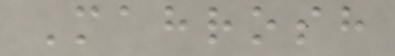Mahrosh
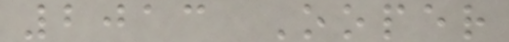2013 Ooper
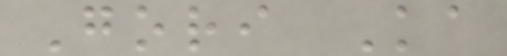Gori Ka
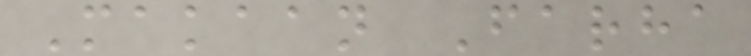Makaan Farha
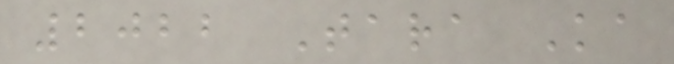2022 Tara Ka
